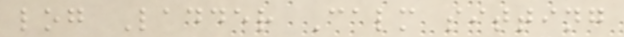log Ladder Calm sitting
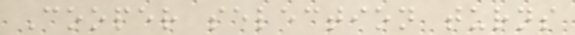Cooper selection turns
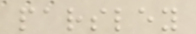parsley
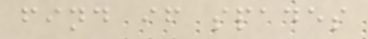find if spades
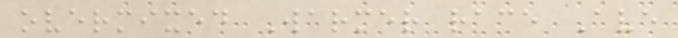overmixed Warmer race Ave
